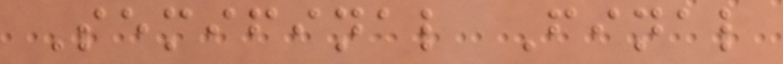Semifinal Final
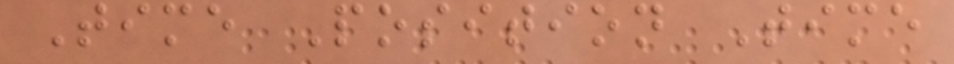Time Position Time
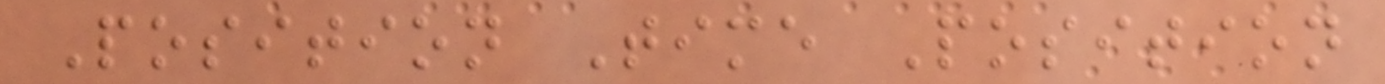Position Time Position
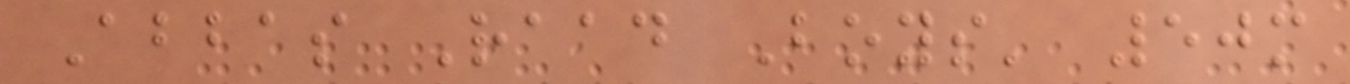Abbas Raad Boys' 50m
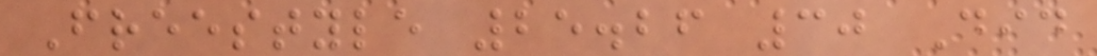Freestyle 25.26 30 Did
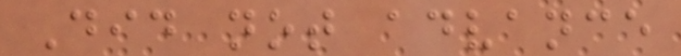Did not advance
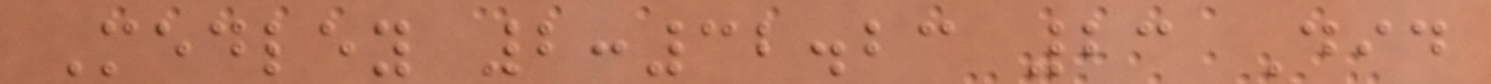Medley 2:32.23 23 Did
